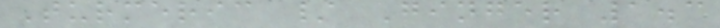Turmeric / Ginger 1.3
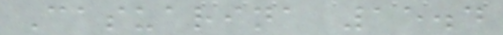Casuarina 15.4
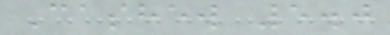Cashew 5.0
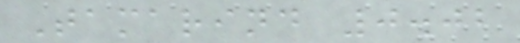Tamarind 0.02
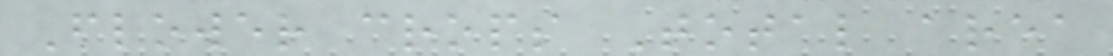Flower crops Total area
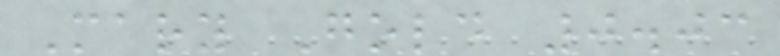Mary Gold 0.03
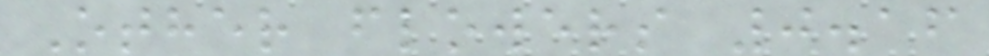Other flowers 0.16
